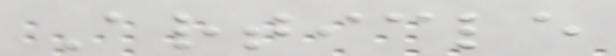Article
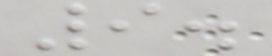9.
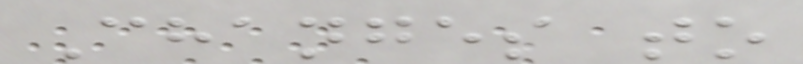Changes to
